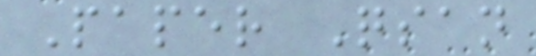Paper Qsan
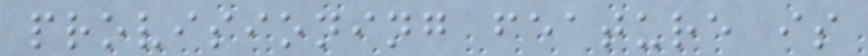provisioning feature is
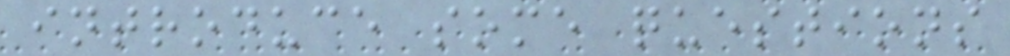introduce some questions
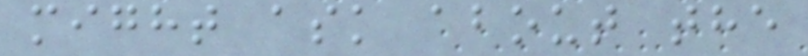might ask about the
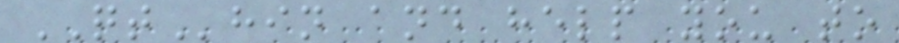QThin and help you to
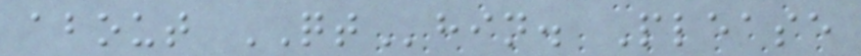about QThin. Please
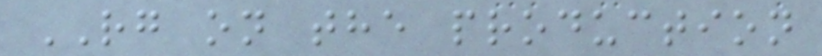RG on the production
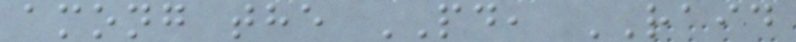among the PD, RAID
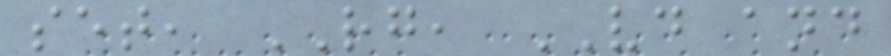set, RG, VD and
